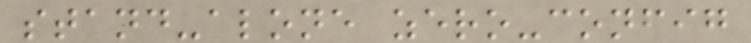stand-alone zero-config
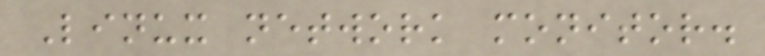Linux network monitor.
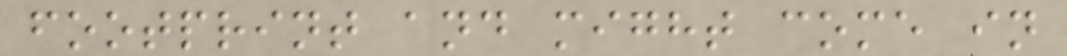footprint and might come in
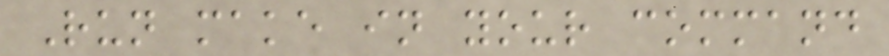Run make in your command
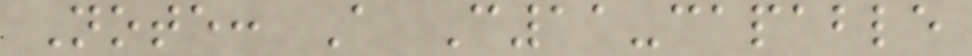Note: A C11-capable
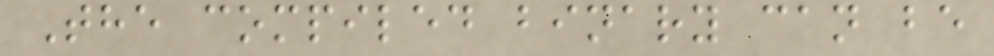The compiled binary can be
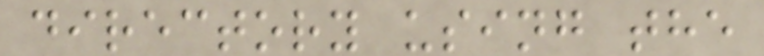directory using the
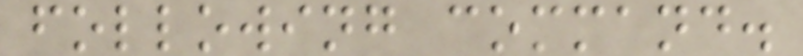following command.
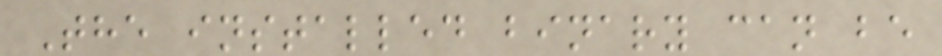The installed binary can be
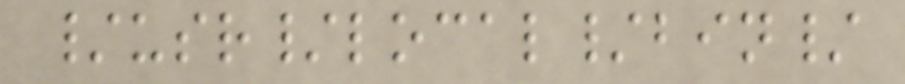/usr/local/bin/
